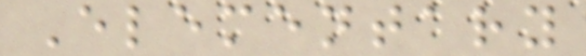Elementary
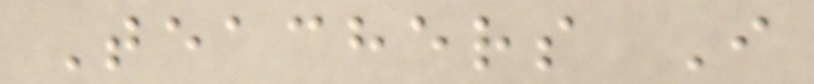Teachers I
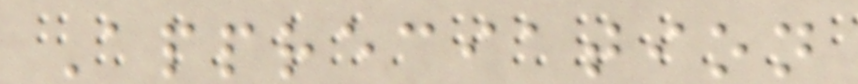Appreciation
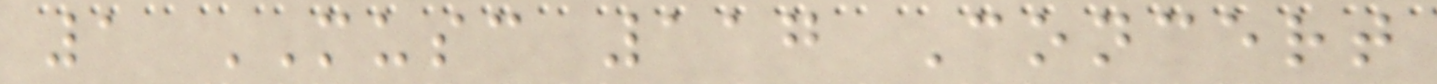1 MUSC 117 Concert
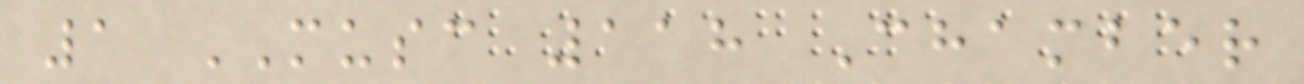1 MUSC 118 Chamber
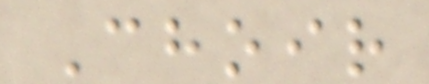Choir
